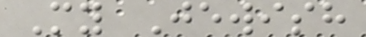My Jewish
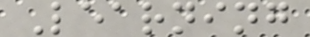Learning
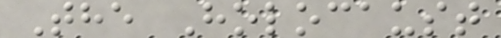The Holocaust
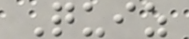Quiz
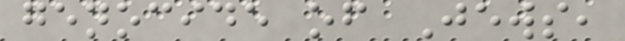genocide of Jews,
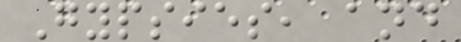Gypsies, and
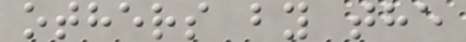others by the
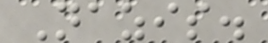Nazis.
